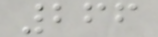266
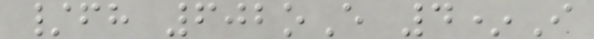/fh 602oE 4*I
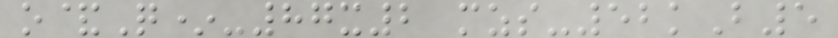o&Q*-87x2 mzs-52kB5
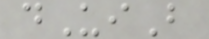dUiB
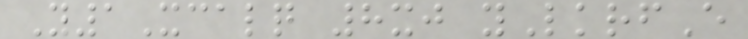Y1Xcalq 8xj yLkrfE
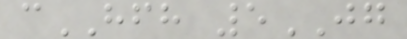cHFH 5JG
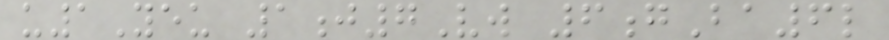u1Yeu 1j7Vw 6gBa6l
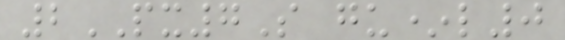2PX7S gu*l0
